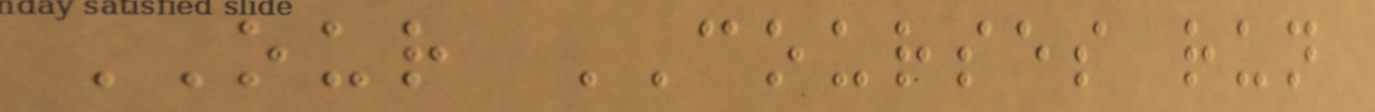OUR COURSES run
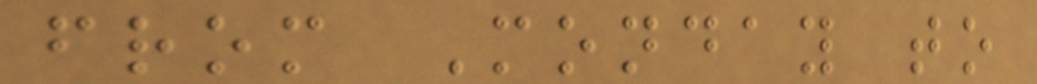from Monday to
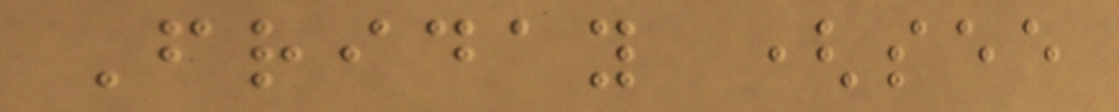Friday (see
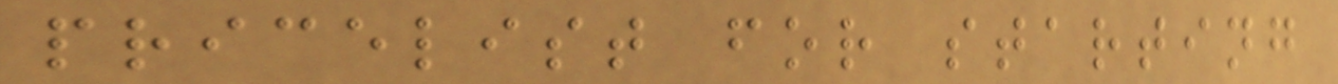pricelist for starting
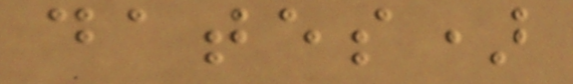dates)
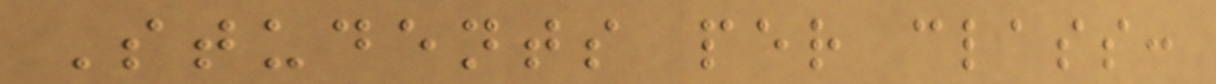Students per class:
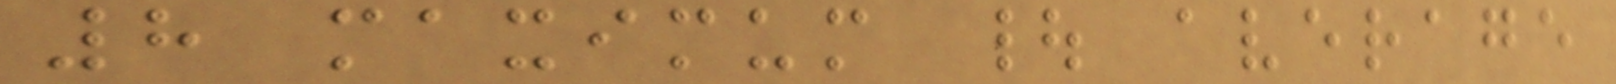8 maximum | average
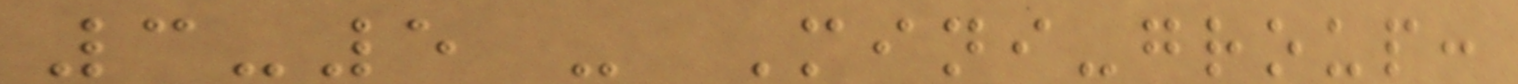3-5 - Mini-group:
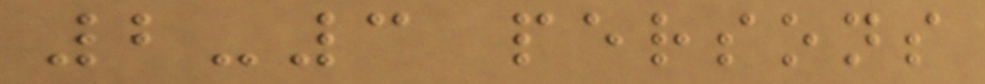2-3 persons
